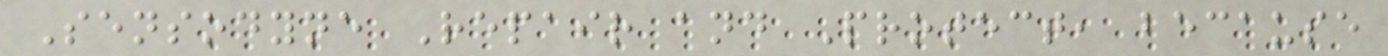Sensodyne Repair and Protect, because
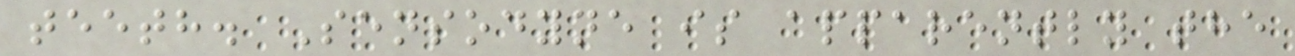teeth. Sensodyne is apparently the
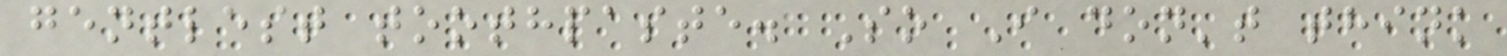gentlest toothpaste. So I don't think
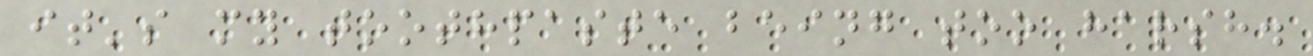it's my toothpaste being too harsh.
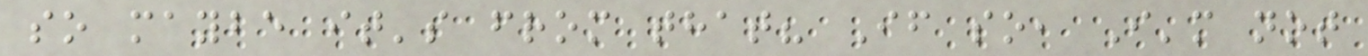so maybe it's from that? If so, I'm not
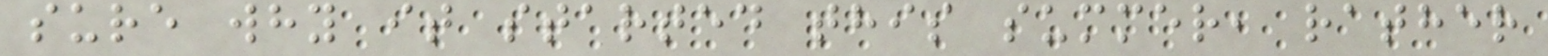sure why it started this summer, rather
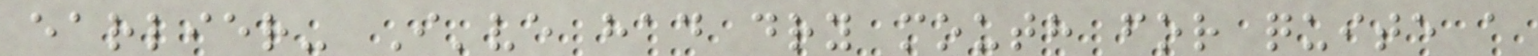earlier- I've had dry mouth for quite a
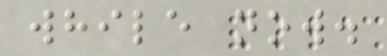while now.
